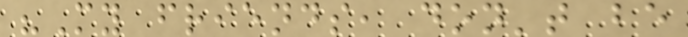"My friends, don't be
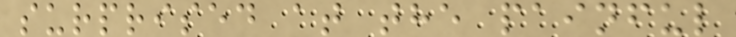surprised at the painful
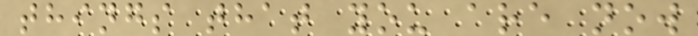things that you are now
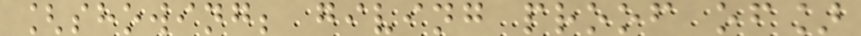[showing; giving proof of]
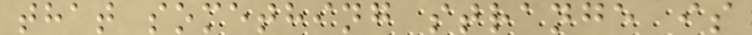that something strange is
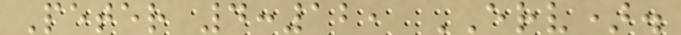Peter 4:12, ERV).
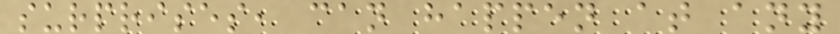surprises, can happen at any
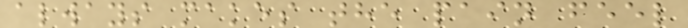always makes the pain feel
